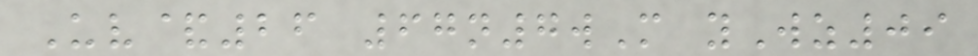Uv&26 67n7wM yWz09
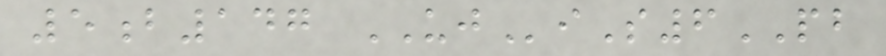5b147 UJiS6PB
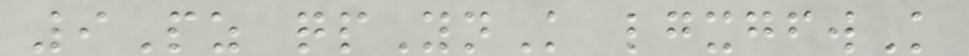9Pz qpYnK lgxgfwK
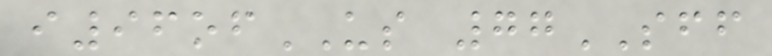i96ofUS 77SFF
